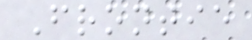Frontie
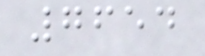7654
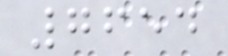7654
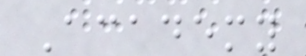Academy
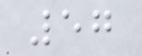57
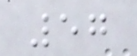57
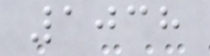1038
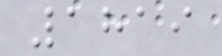1819
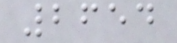2654
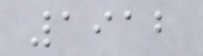1912
